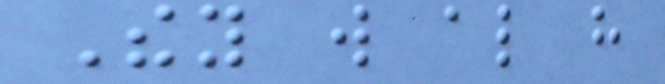They will also have
